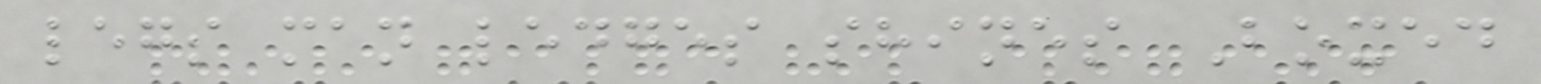legs man ledges shines Boxed
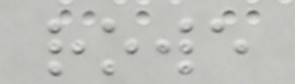rowe
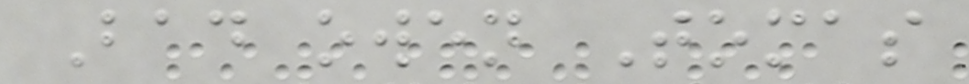Bad owen Tomas
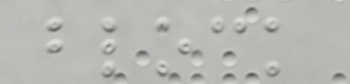block
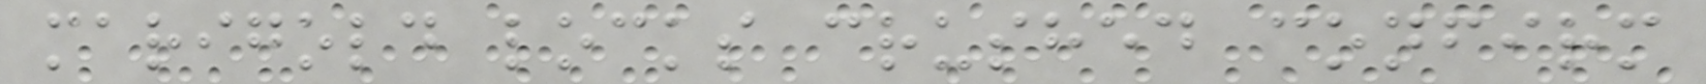marigold locks crushed confirm
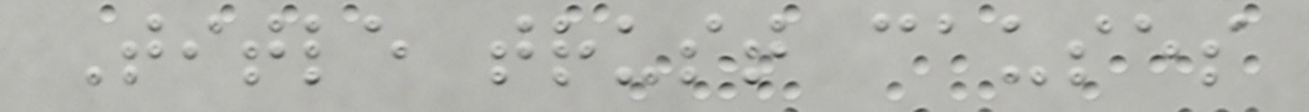Title trust causes
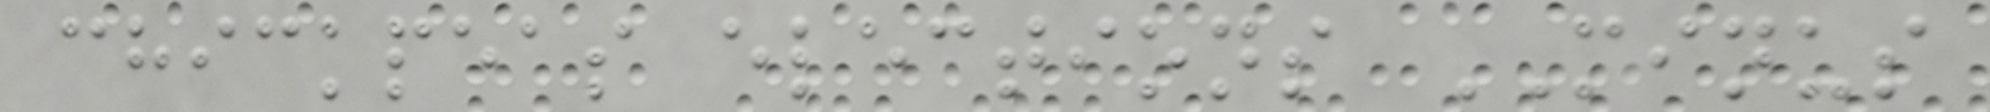chickpeas elections MINUS
